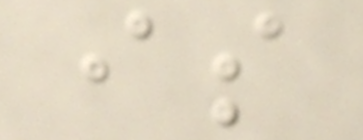is
